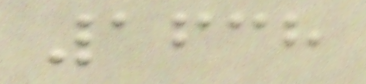1638
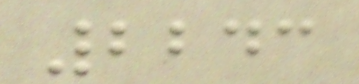2243
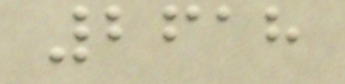2618
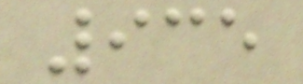935
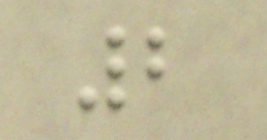2
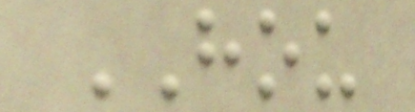HOU
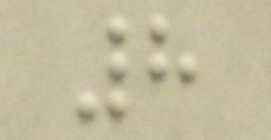8
